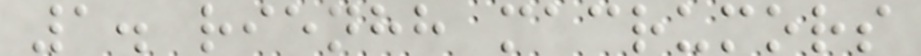1. rienhh macrumors
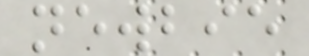newbie
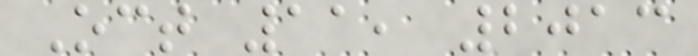Oct 11, 2013
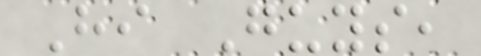Hi Guys,
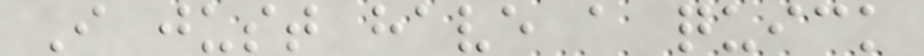I just have a quick
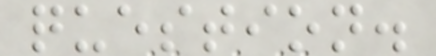question.
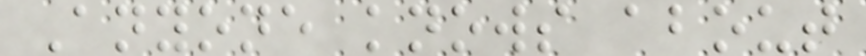Anyone knows about
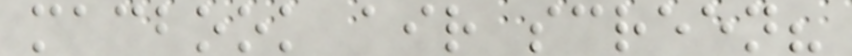macbook air screen?
